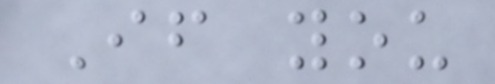If you
